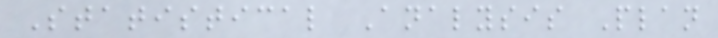Statistical Analysis Plan
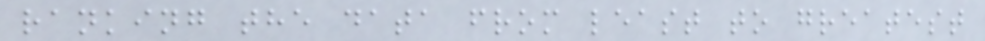ranking the data from least to greatest
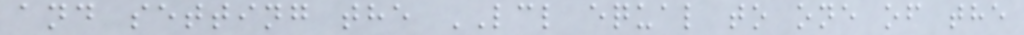and setting the LCL equal to one of the
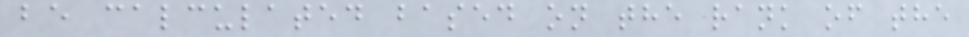be calculated based on the rank of the
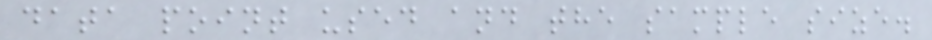data point used and the sample size.
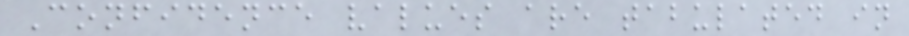Confidence values are tabulated in
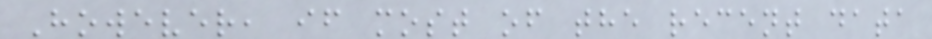However, if most of the recent data
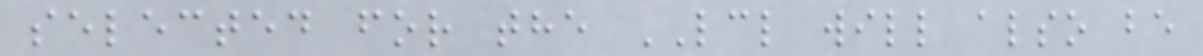selected for the LCL will also be
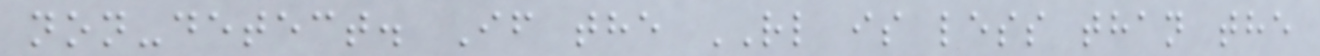non-detect. If the RL is less than the
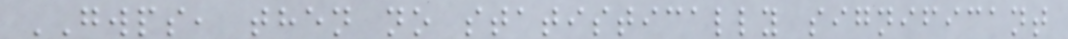GWPS, then no statistically significant
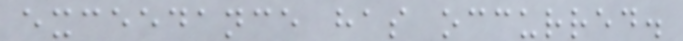exceedance has occurred.
